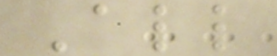All
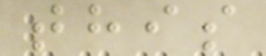this
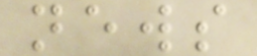news
